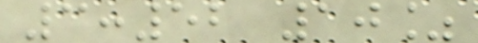3:52 10%
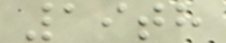19th
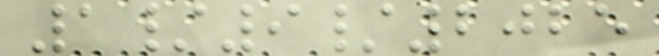1/9/2025
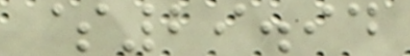$29.94
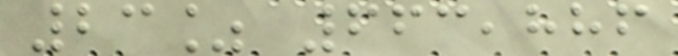23% 663,886
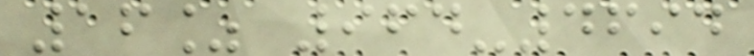16% 964-4694
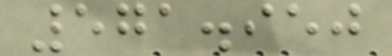571.950
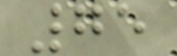75
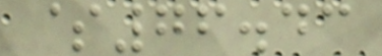$76.43
